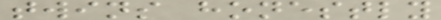twins honestly
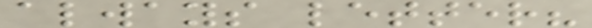always letter?
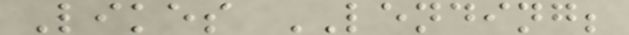Likes LENDING;
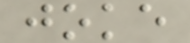joke
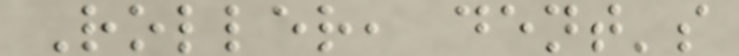Roller, dent's
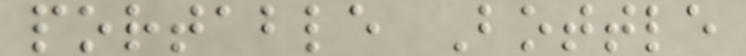portable Bottle
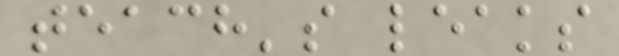teach's leaks
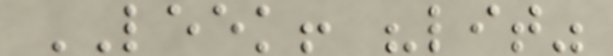LEEK! "lit"
